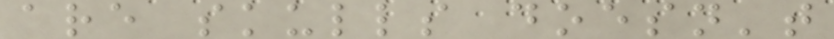are skulls doesn't
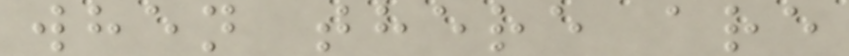when there are
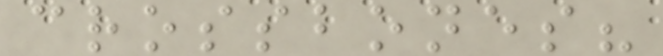crossbones?
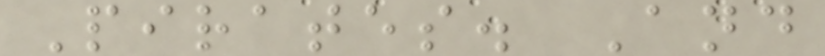Pirates. And
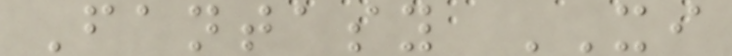Fantasy XI
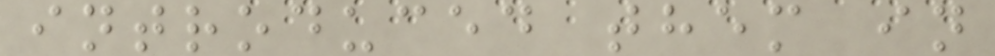introduced them in
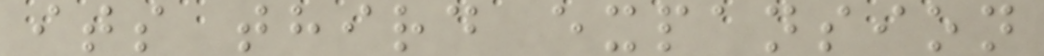its third expansion
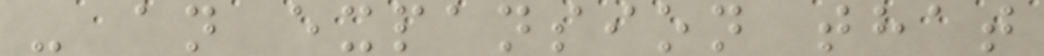- an expansion that
